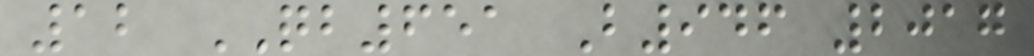12 QB651 B946 2017
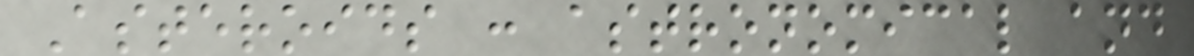Asteroids : astronomical and
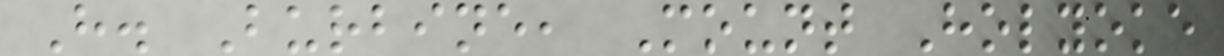H. Burbine, Mount Holyoke
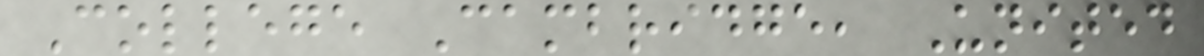College Cambridge, United
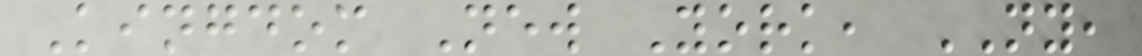Kingdom New York, NY,
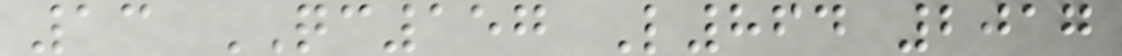13 QC157 L864 2017
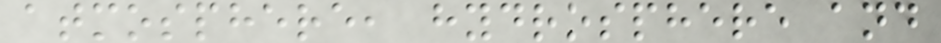atmosphere, hydrosphere and
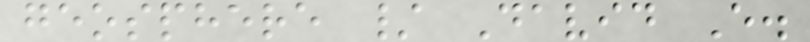geosphere / David E.
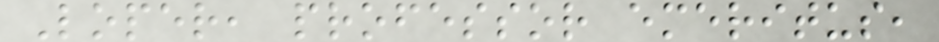Loper, professor emeritus,
